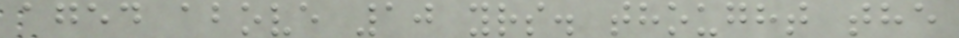aged above 10 yrs. thought the
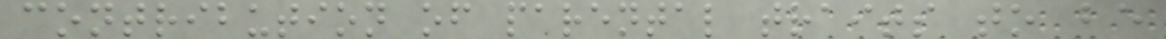contribution of parental traits to be
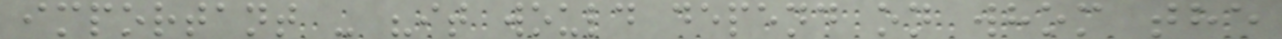important - "it would depend on whom the
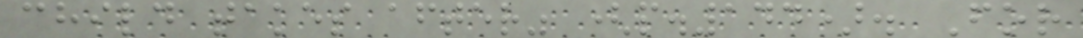child takes after" (p.144). For
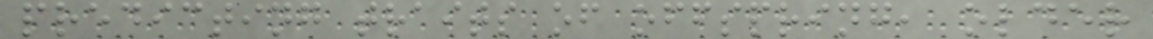predicting traits of offspring, older
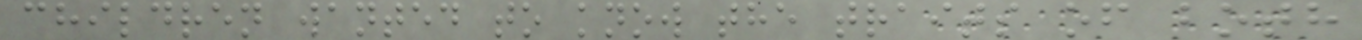children wanted to know the traits of both
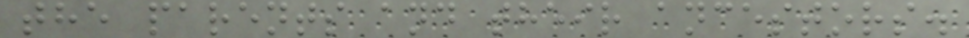the parents and their ancestors.
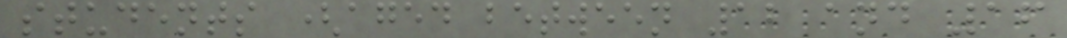students (aged between 12 and 16
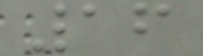16
